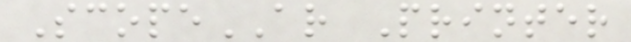ScopeAR Printer
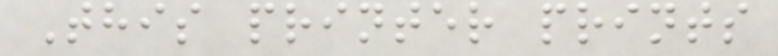This printer prints
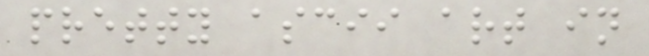pretty ascii art in
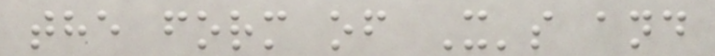the form of X's and
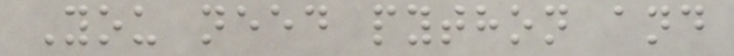You need python and
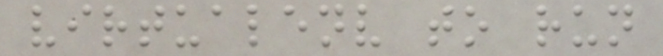virtualenv to run
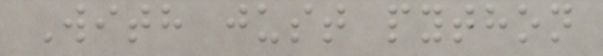With just python
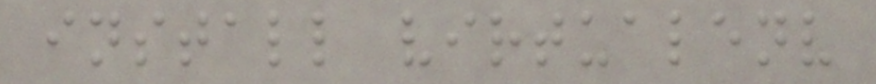install virtualenv
